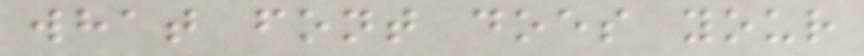what font does your
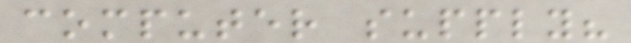computer supply?
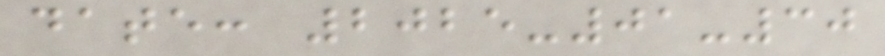date: 2025-01-30
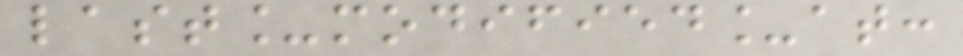last_modified_at:
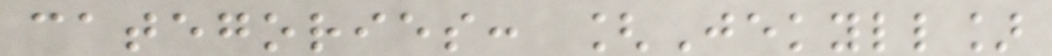categories: [Jekyll]
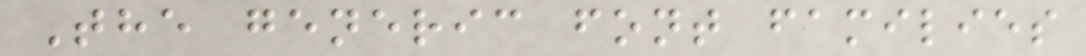The generic font families
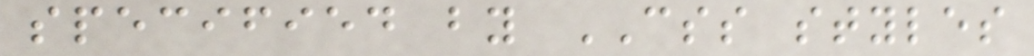specified by CSS styles
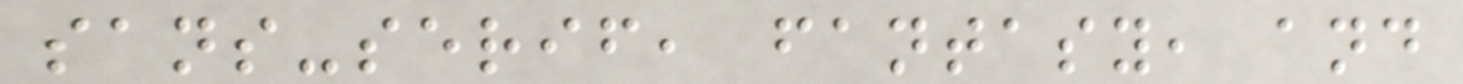sans-serif, fantasy, and
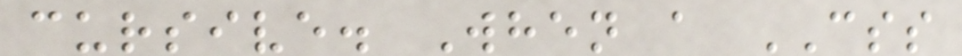cursive. When a CSS
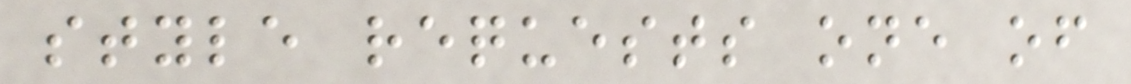style requests one of
